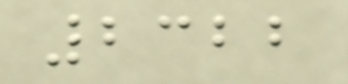2322
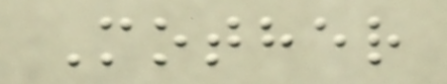Mother
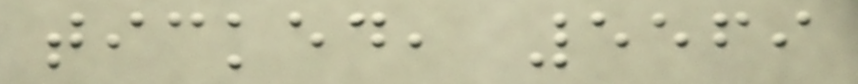ticked, 5569
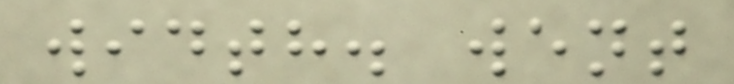width. went
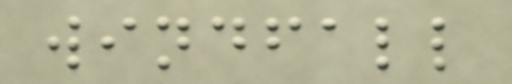windfall
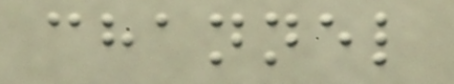channel
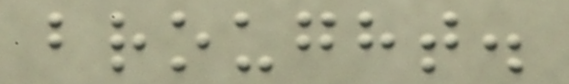brought.
